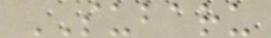SUBARU
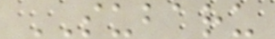SUBARU
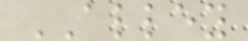ALLEY
